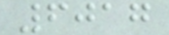6017
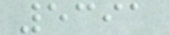5391
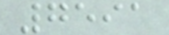7591
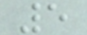5
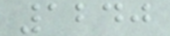1240
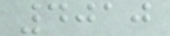4010
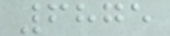6875
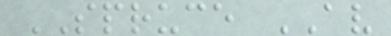SPRUCE AV
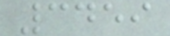3459
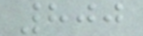800
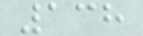138
